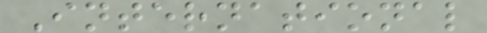International
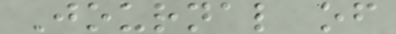Journal of
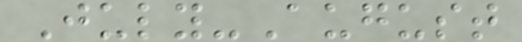July-August
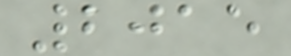2015
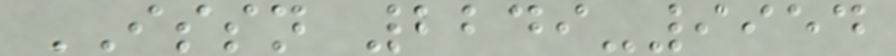ISSN 2249-9954
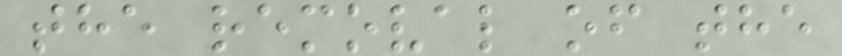the removal of the
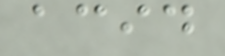acid
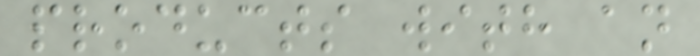products with an
